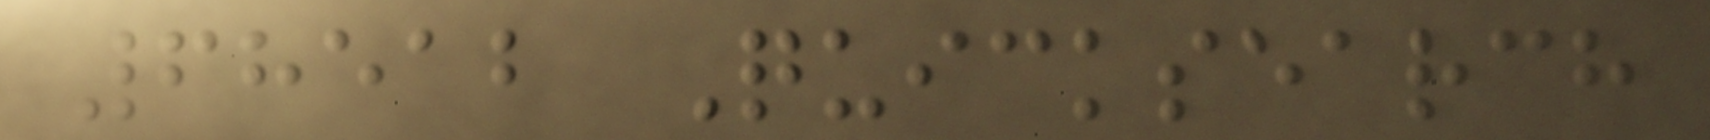68512 Quicksearch
